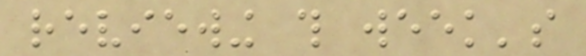reviewing this week's
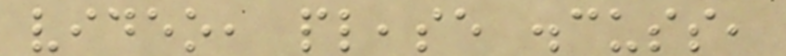video, please discuss,
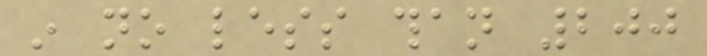in no less than 200
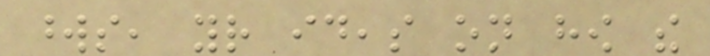words, your ideas on how the
